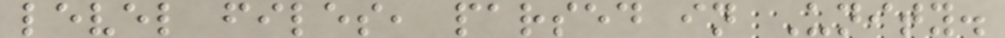level files, parsed in Unity.
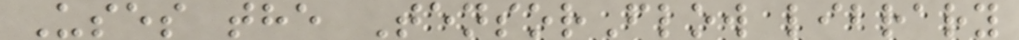Uses the TensorFlow library
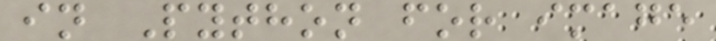in Python for image
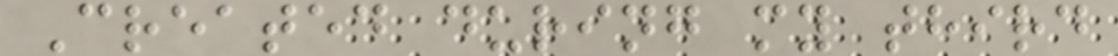Created during my third
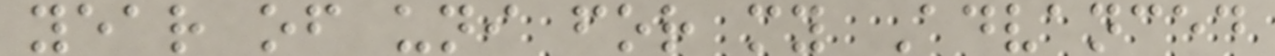year of uni for my Advanced
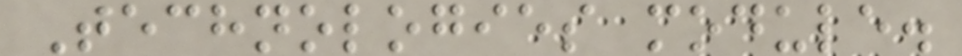Technologies module.
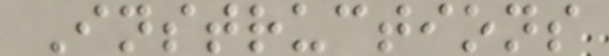Instructions
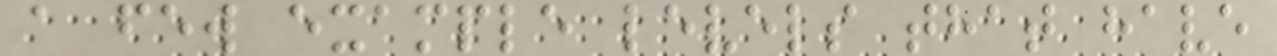a few example levels that have
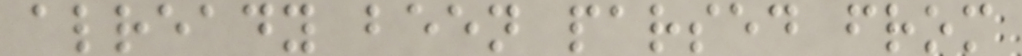already been parsed from
